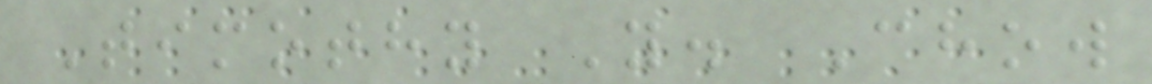Timothy Y. Chow
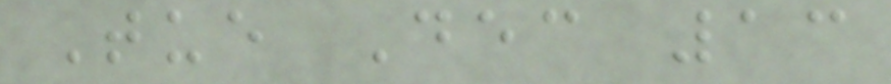Tue Dec 13
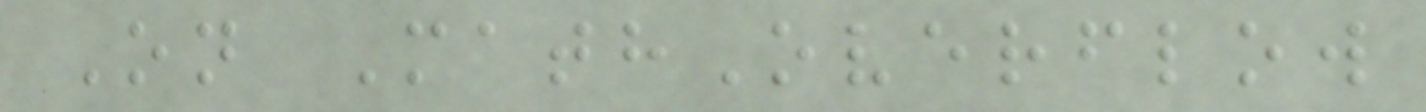On MathOverflow
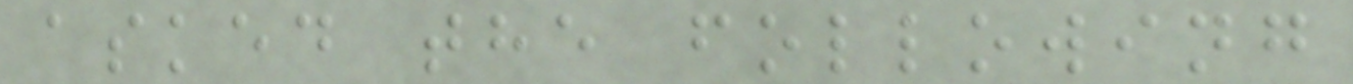asked the following
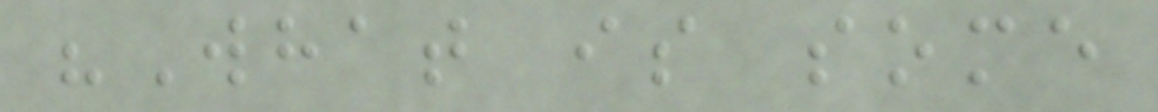"What is some
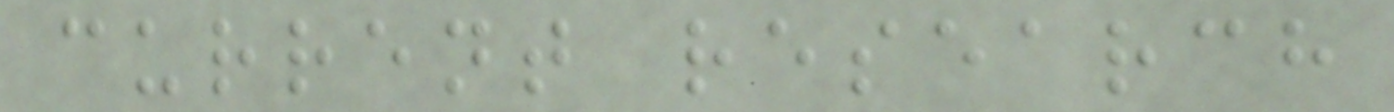current research
